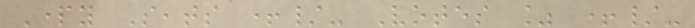Party Seats +/- Votes % +/-
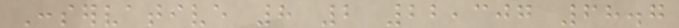Conservative 8 2 22,307 68.7
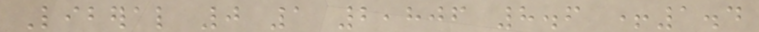Liberal 0 1 2,806 8.6 +1.4
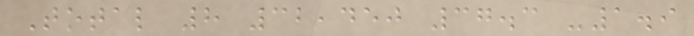Total 8 32,450 37.3 -1.9
